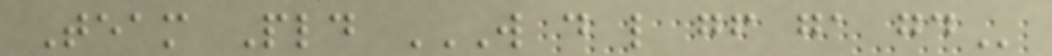Team Pld W D L GF GA GD
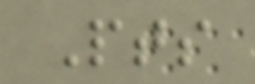Pts
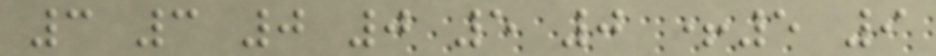3 3 0 0 5 0 +5 9
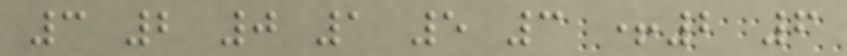3 2 0 1 5 3 +2 6
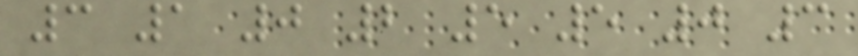3 1 0 2 5 5 0 3
